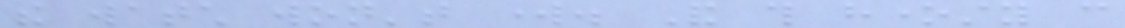the watch won't work. And this honesty can
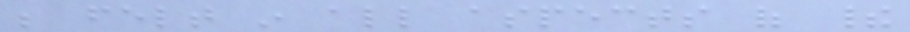be felt in all aspects of their
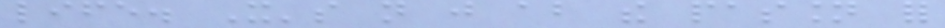life. It's not just about the passion for
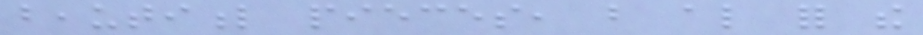beautiful pieces, but also for the
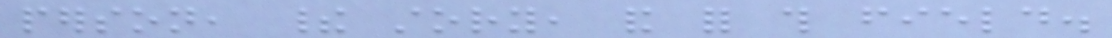person, their story, and for this field.
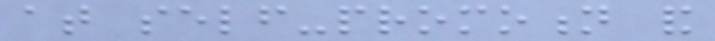at self-promotion and
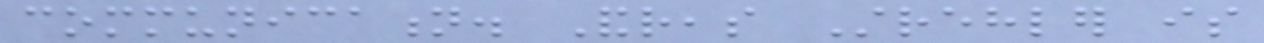communication. Andreas Strehler is
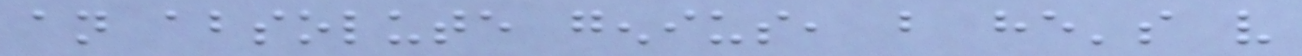an absolute genius, but he's very
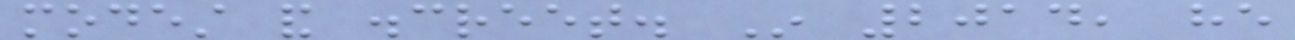modest and discreet. In 2014, he
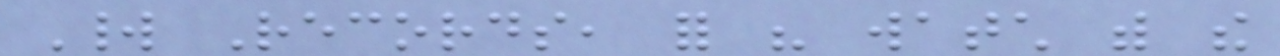World Records, for his watch with the
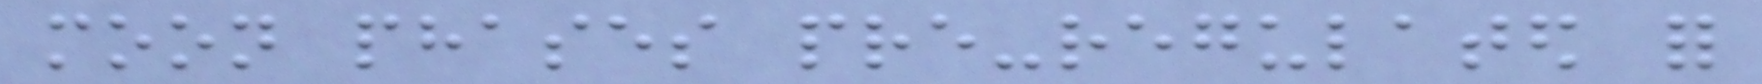moon phases pre-regulated for
